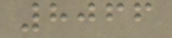8066
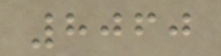8060
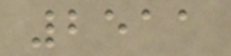2511
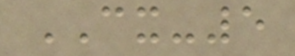CX-5
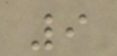9
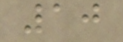10
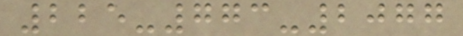225-773-2077
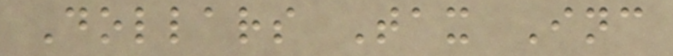Dollars Tax Inc
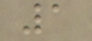1
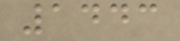1443
